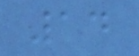14
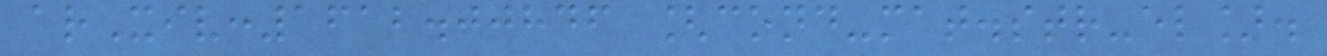arXiv:1612.00846 [cond-mat.str-el].
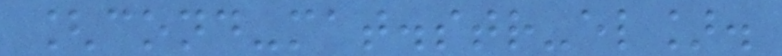[cond-mat.str-el].
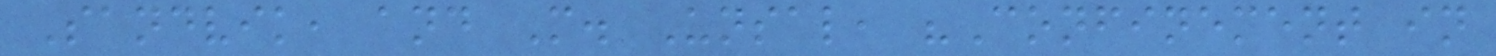Sandvik, and M. Unsal, "Confinement in
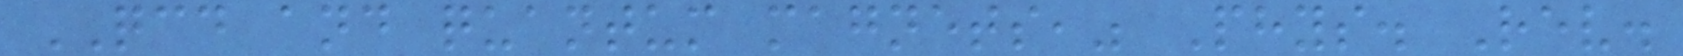QCD and quantum magnets," Phys. Rev.
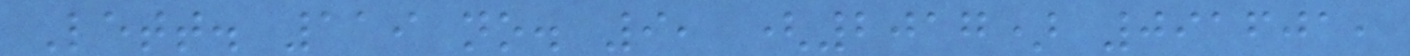Lett. 119 no. 9, (2017) 091601,
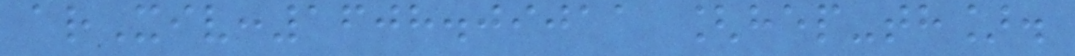arXiv:1608.09011 [hep-th].
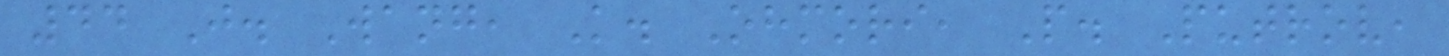44 J. Wang, K. Ohmori, P. Putrov,
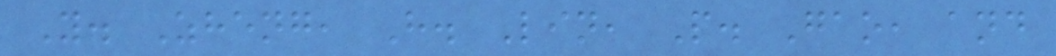Y. Zheng, H. Lin, P. Gao, and
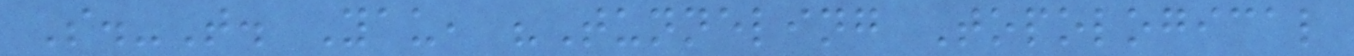S.-T. Yau, "Tunneling Topological
